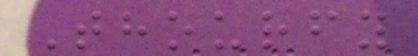Thourfy
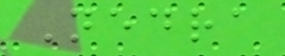Nedra
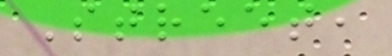Street,
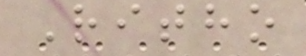Ritho
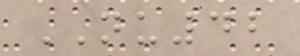NU42
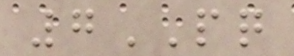7PQ
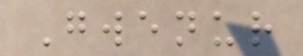Gwenur
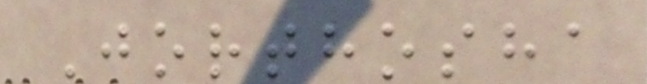Jorthosha
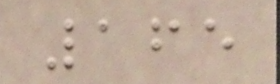165
